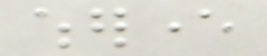wherever
